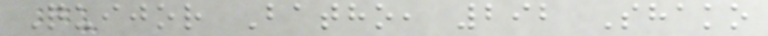Quijor Batho, 292 Shako
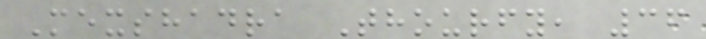Mexshadra Thourfy, 36
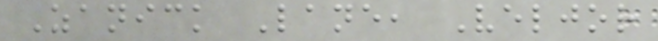Zanick Lane, Veljor
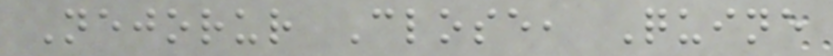Nejorur Close, Quine
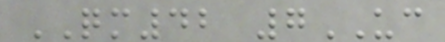QM42 7UC
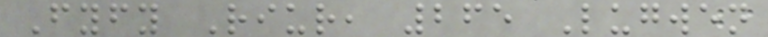Fyfy Riur, 265 Lugwen
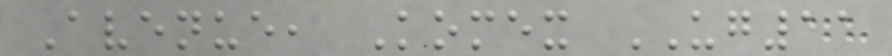Avenue, Komex UG11
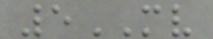5MV
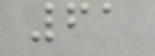61
